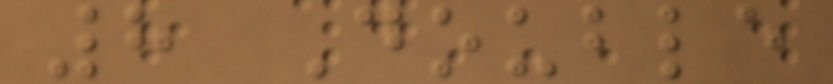8 Double
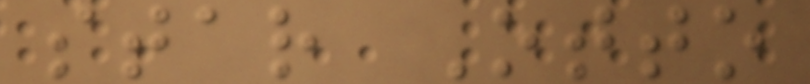star Otto
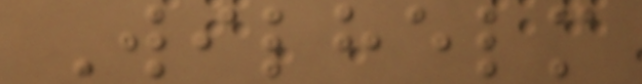Wilhelm
